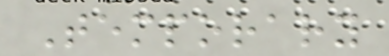Temporary
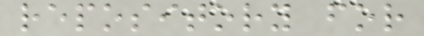repository for
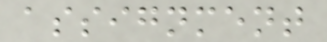assignment
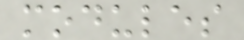modules
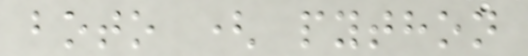boto ( python
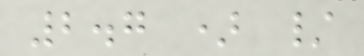2.7 ) /
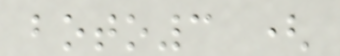boto3 (
